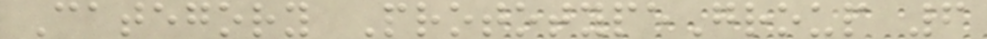Category PrototypeGroup 6
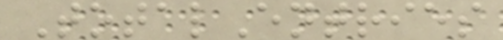TotalEntries
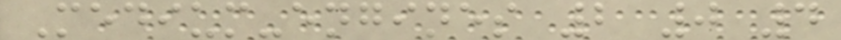Medium-engines 2 0 4
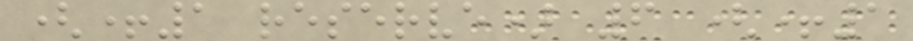(+1 reserve) 6 (+1
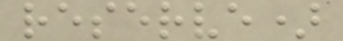reserve)
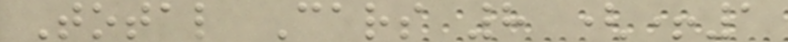Total Cars 8 (+1
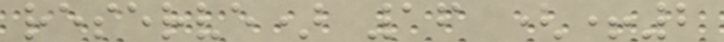reserve) 16 (+2
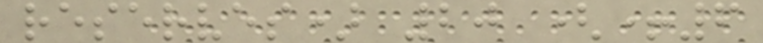reserves) 20 (+6
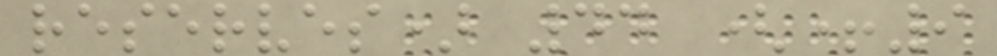reserves) 44 (+9
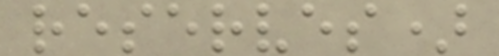reserves)
